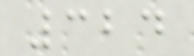324
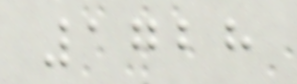1728
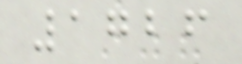1726
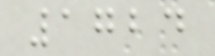1724
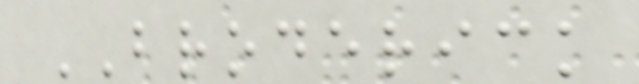BRODERICK
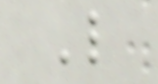L
